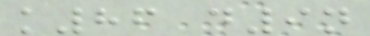k86 d9n
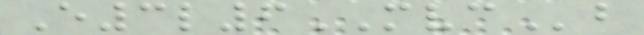E3l6MVCb
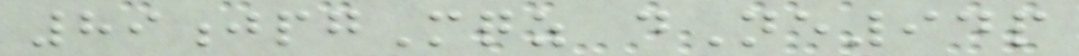89jpgMqz dNe94p
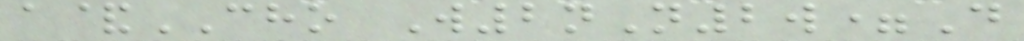a&CHO W2nN2w=D
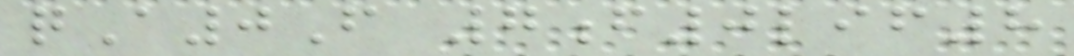qA0F 7f0lif8
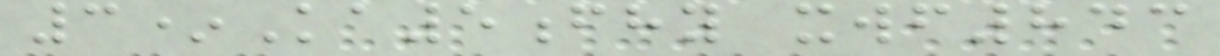3*Ka5fhy xwf843
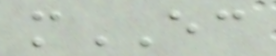mEC
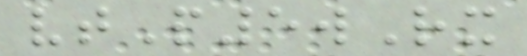vtP5wRx
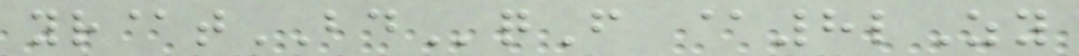yr@tBDqF @8lZy
